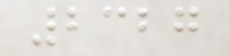2327
